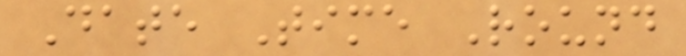Date Time Round
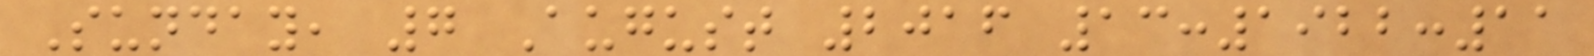Sunday, 7 August 2016 13:1922:11
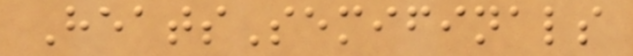HeatsSemifinals
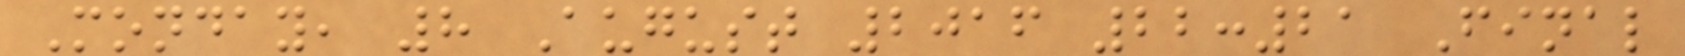Monday, 8 August 2016 22:21 Final
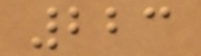223
